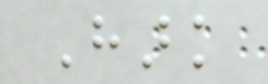Hark
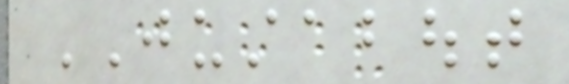JUSTABOUT
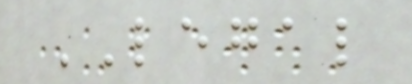LEGAL
